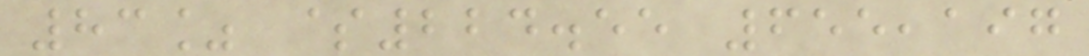83% $224.55 655,197
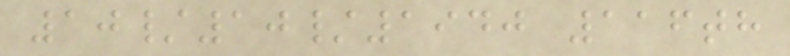10/10/1940 116th
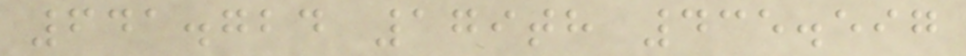641.724 179th 435.597
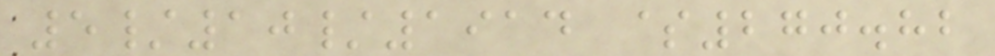5/10/1914 $270.82
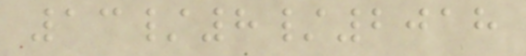13/8/2018
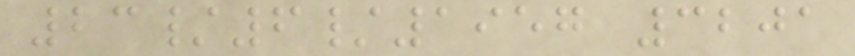23/6/1957 3201
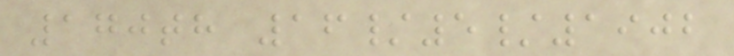170th 16/5/1902
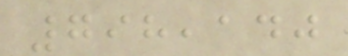798,140
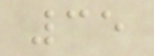35
